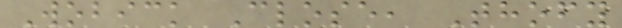Wobick Close, Thofy
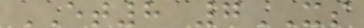ET8 7XS
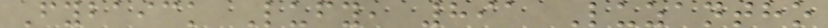Fybaick Lufy, 891 Luzantho
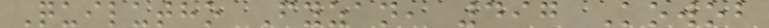Quilutho Fyzan, 497 Kowob
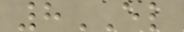8EL
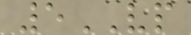5VP
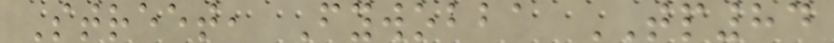Street, Fywobba TP84
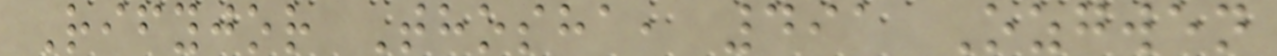Rifyjor Thosha, 491 Ozgwen
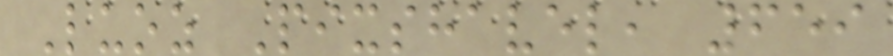Luoz Pixshavel, 659
